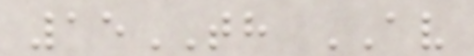15TH AV
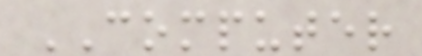COMPUTER
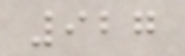927
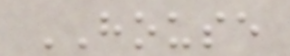HOUSE
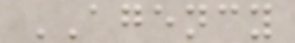AGENCY
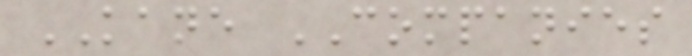KANE COMPANIES
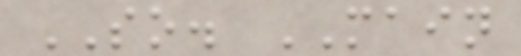SO. MAIN
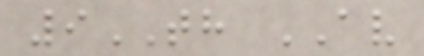9TH AV
